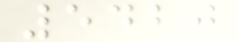5420
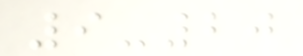9-20
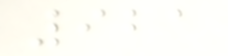921
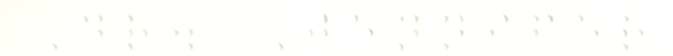Dr. Jennifer
